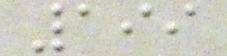199
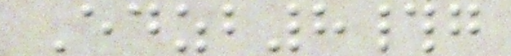Edzb8#g
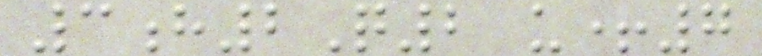3h2Q2 u+7
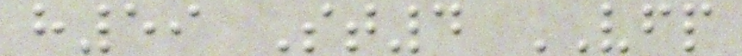h59 St4 VFP
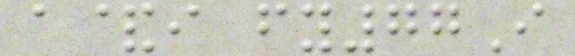a&i fy77I
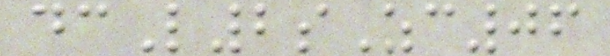dcL2sZc06
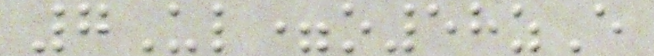7Ul=o58zE
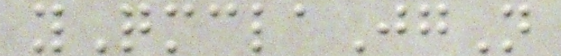yQmclaJgN
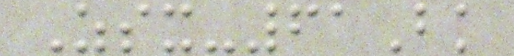Zsx-61Bk
